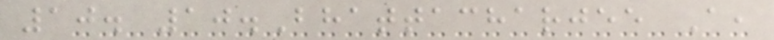10. 10.Bhattacharjee A,
